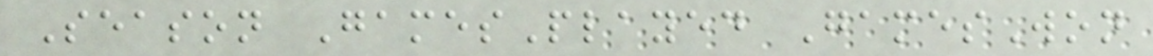Season GamesPlayed GamesWon
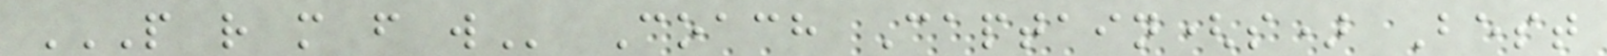P R M F W Coach Captain(s) Best
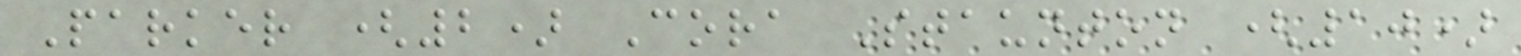Parker (2) Cora Staunton (10)
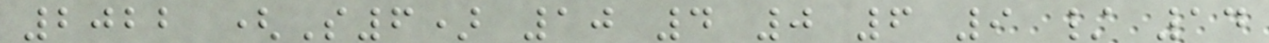2022 (S6) 10 4 0 6 9 / 14
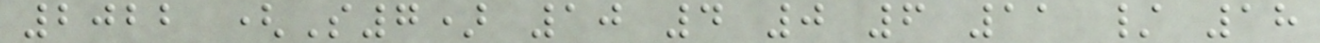2022 (S7) 10 4 0 6 11 / 18
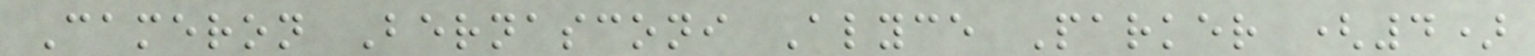Cameron Bernasconi Alyce Parker (4)
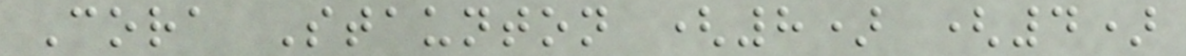Cora Staunton (8) (4)
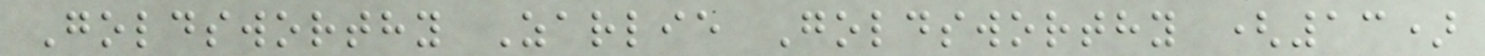Goldsworthy Zarlie Goldsworthy (13)
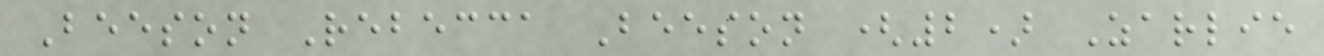Beeson Rebecca Beeson (2) Zarlie
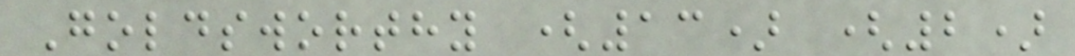Goldsworthy (13) (2)
